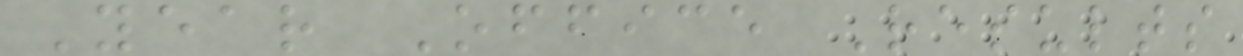Year Office Results
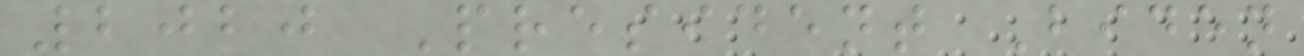2020 President Biden
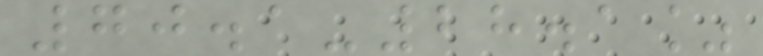70.1-28.1%
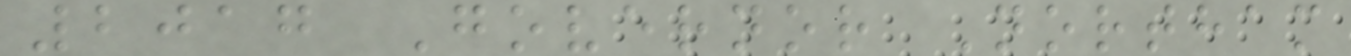2017 Governor Northam
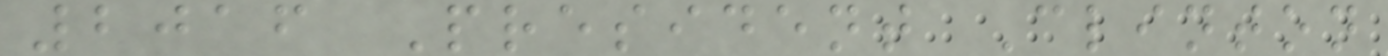2016 President Clinton
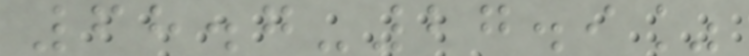68.7-27.9%
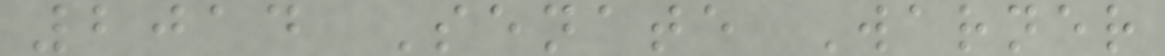2014 Senate Warner
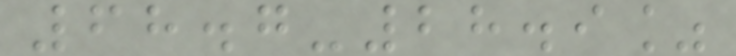68.7-28.9%
